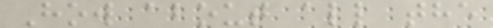How about all the
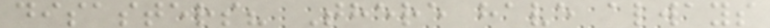disasters? There have always
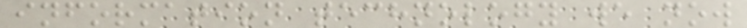information technology we now
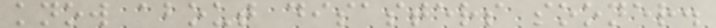know about disasters sooner.
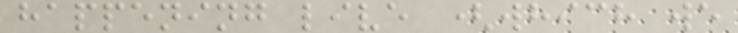happening live (which we
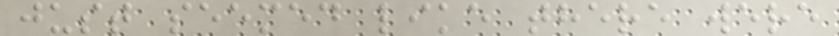just seemed like there were
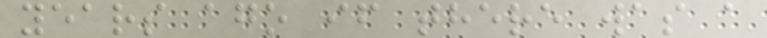years ago if there was a
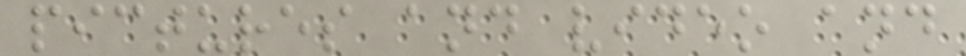pictures and video and
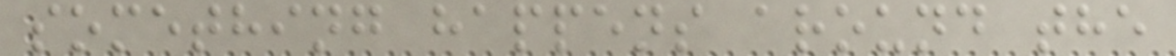something happens around the
